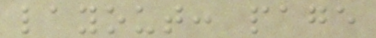layout: page
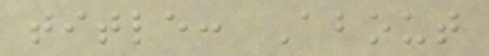title: About
